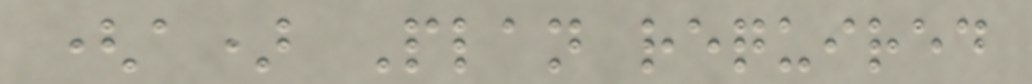(a) Plan required
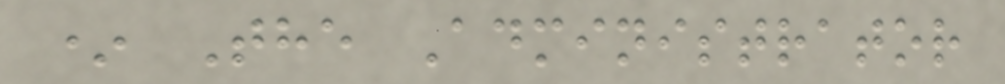* The Administrator
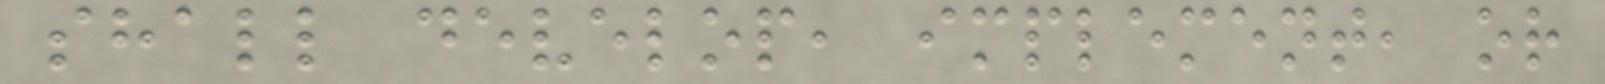shall develop, implement, or
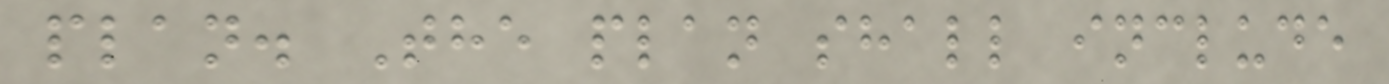plan. The plan shall include
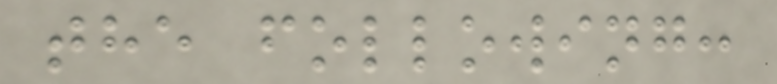the following:
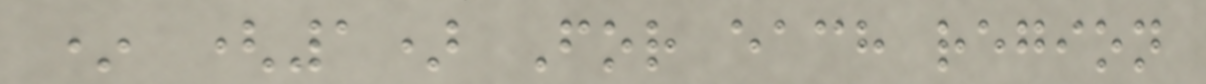* (1) For each region
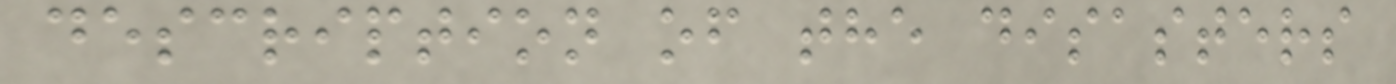description of the disasters
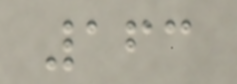163
